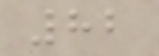82
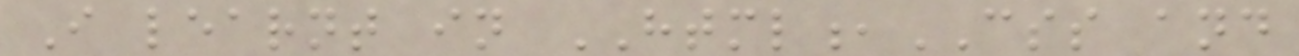I learnt in HTML,CSS and
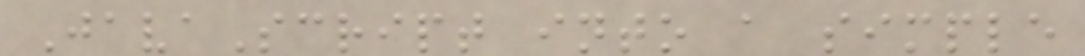JavaScript into a simple
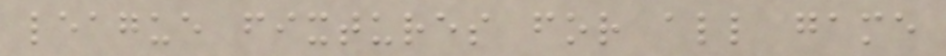league fixtures for all game
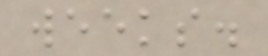weeks.
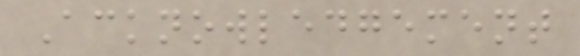Acknowledgement
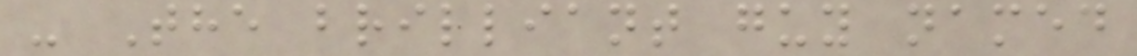- The brilliant guy named
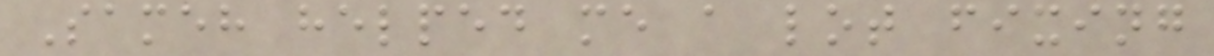Sameh helped me a lot fixing
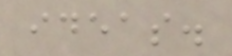ideas.
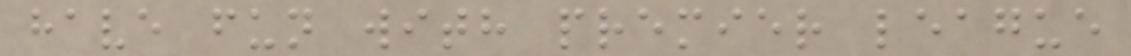have fun with premier league
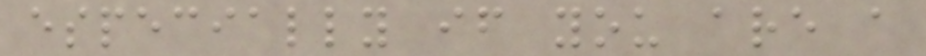especially if you are a
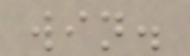win.
